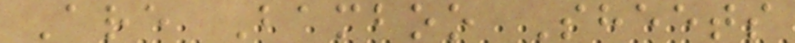Are Bamboo Sheets
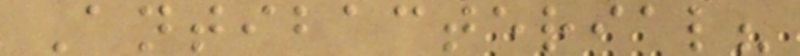Antibacterial?
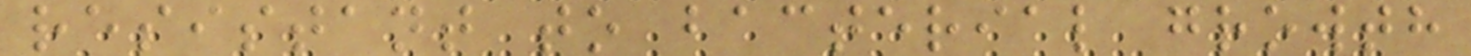resistant to bacterial growth
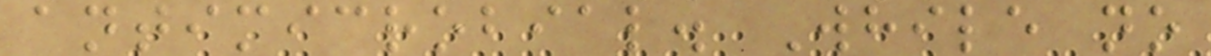antimicrobial. While no
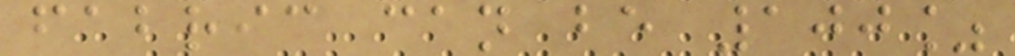fabric can be 100%
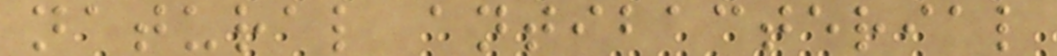natural antibacterial
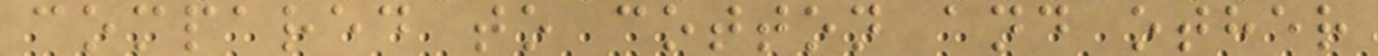compared to cotton and other
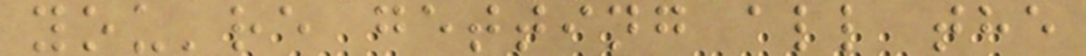you're getting all the
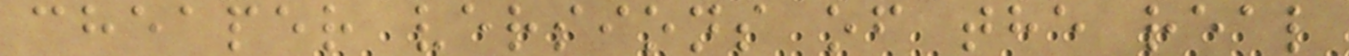cheaper versions of the real
